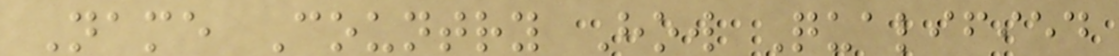Name Country How Qualified
